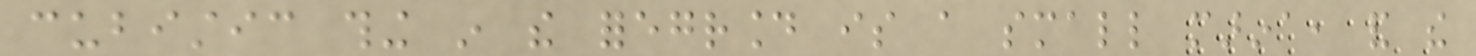cubistic thing in the foreground is a small marina, and the
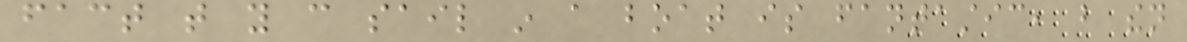fact that you can sail in a boat is fantastic, but then
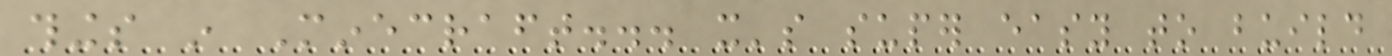things in Minecraft... it's super easy to build
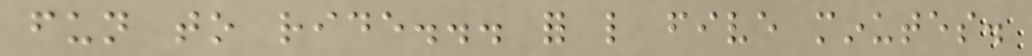fun to ride... for like five minutes.
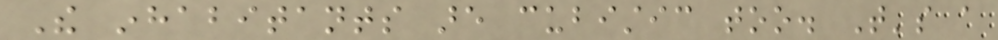The inhabitants are cubistic too. That's a
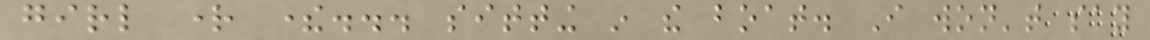girl right there... sitting in the boat. I won't say
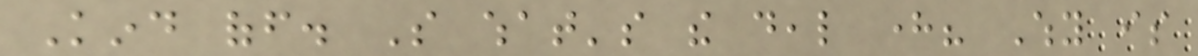Kind off. So what's the deal here? Why is
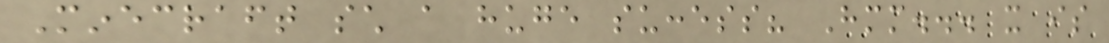Minecraft such a huge success? Hmm... it is
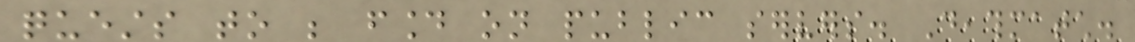quests to be found on public servers. Deathmatch.
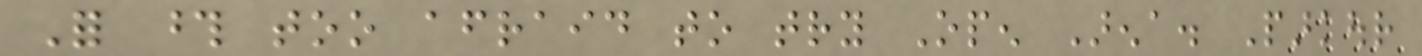For those too afraid to try Open Arena. Parkour
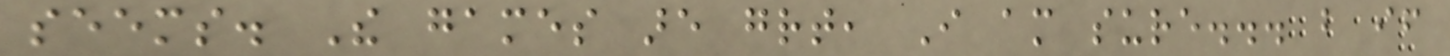seems. The games are great, I am sure... but if
